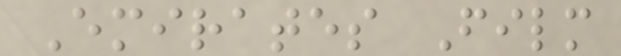Emirates Film
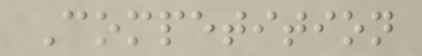Competition
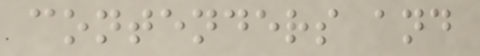contenders and
